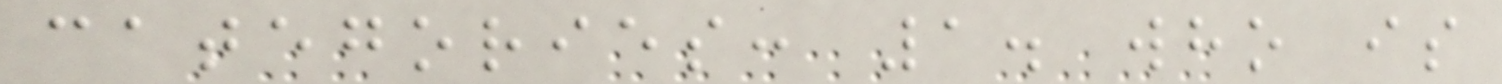categories: 1. who is
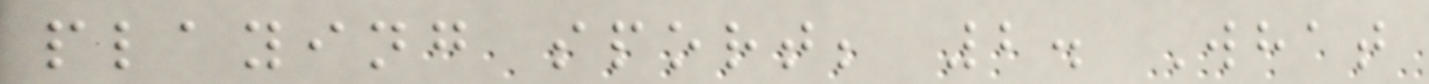playing sport; 2. What
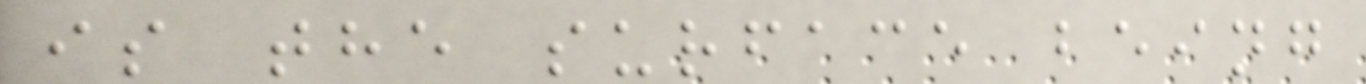is the surface being
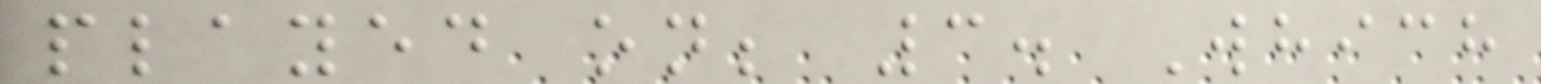played on; 3. Which
